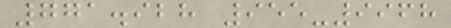771.928 955-9968
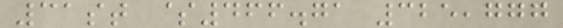31st $466.71 325,777
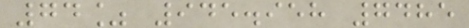74% 945.958 7485
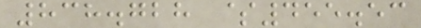838.728 $455.53
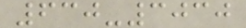630-3030
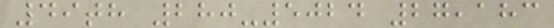49th 280-5024 27,183
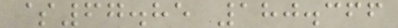$67.85 180.366
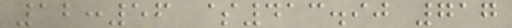12:56 $413.90 717
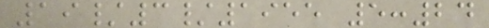19/3/1955 5:24
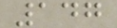147
